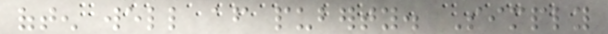often well after puberty. Simply
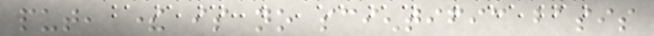put, there is no scientific basis
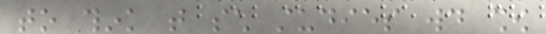to think that such studies would show
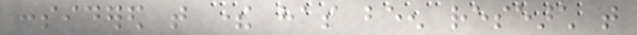considered that there has been research that
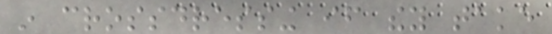in crossdressing if they take
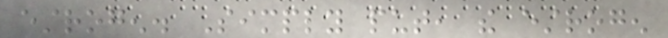estrogen. Simply put, the estrogen
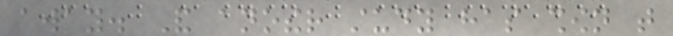away. And another study has shown that
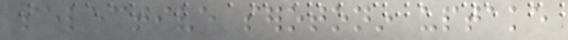selective serotonin uptake
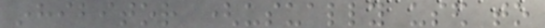inhibitor (usually used to
